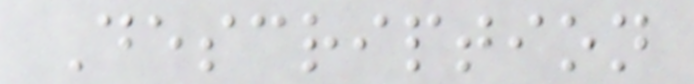Description
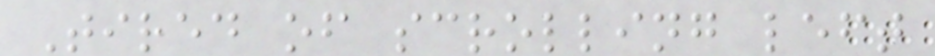Tired of scrolling left
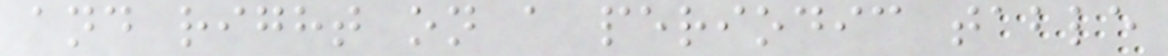and right on a periodic table
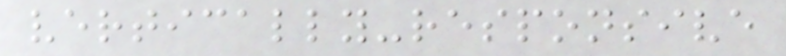vertically-responsive
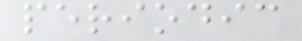periodic
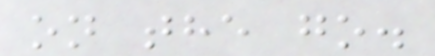on the go.
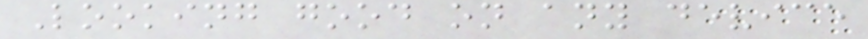Looking good on any device
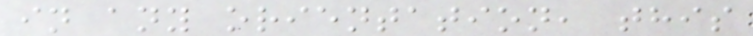in any orientation, this
